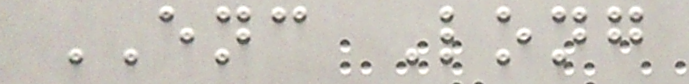ENC Long
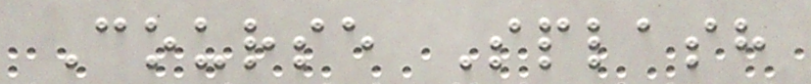Course Splash
